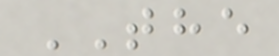THE
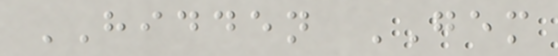HIDDEN GEM
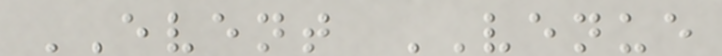EVENT VENUE
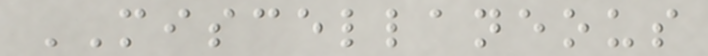MISCELLANEOUS
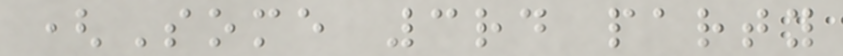(Some 3rd party
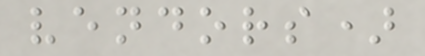vendors)
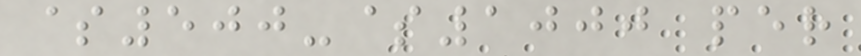$500-$1000 per
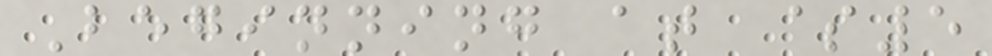Beginning at $5
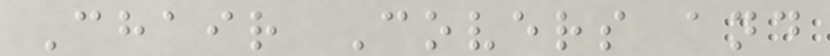Chair Covers and
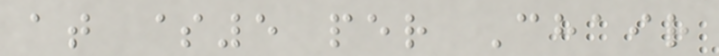at $5 per Chair
